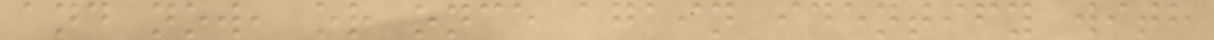and now, or once again identify with
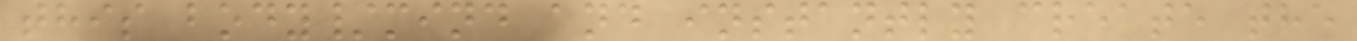this body/mind and instantly create the
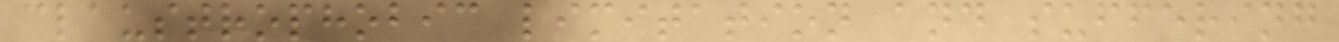claustrophobic limitation and suffering
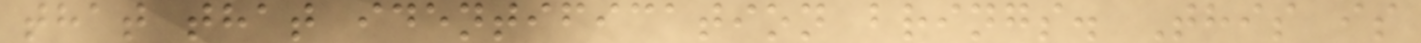that that identification brings. This is
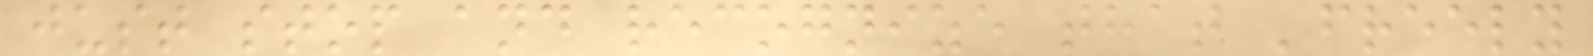just stop and recognize that 'freely
